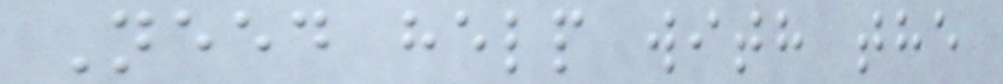Need help with the
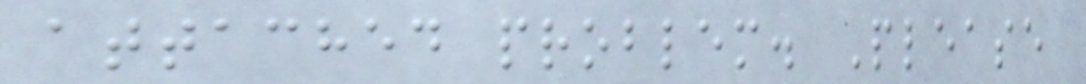attached problem. Please
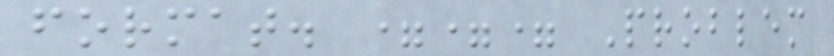format. === Problem
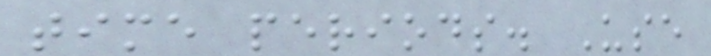time periods. Use
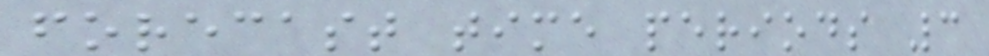forecast time periods 3
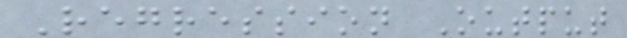Regression Output
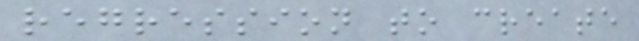regression to create
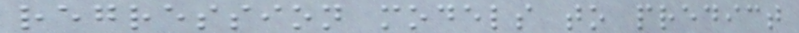regression models to predict
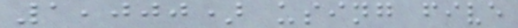1,000) using five
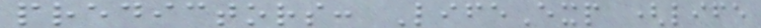predictors: LifeExp (life
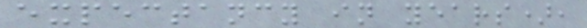expectancy in years),
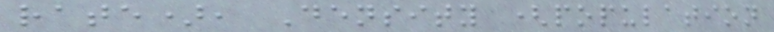rate), Density (population
